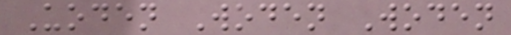Uoden Woden Woden
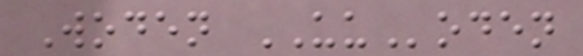Woden UUoden
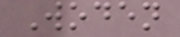Woden
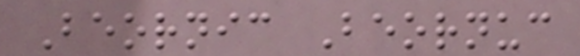Beornic Beornuc
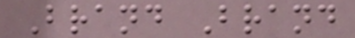Brand Brand
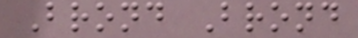Brond Brond
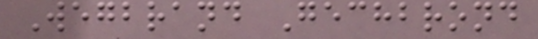Wegbrand Gechbrond
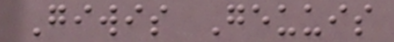Giwis Geuuis
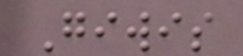Giwis
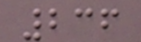236
